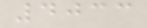4033
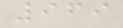969
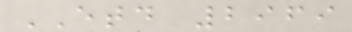ETD 2969
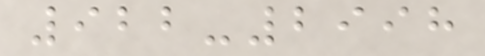922-2998
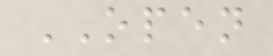OPEN
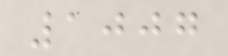1007
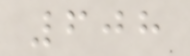608
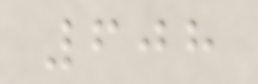608
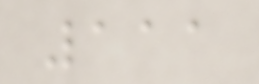111
